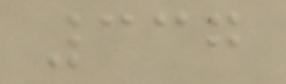337
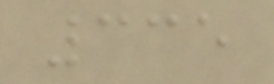335
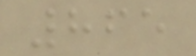865
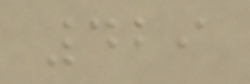429
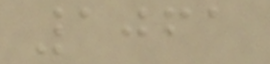1061
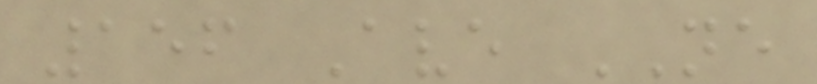156 Ave NE
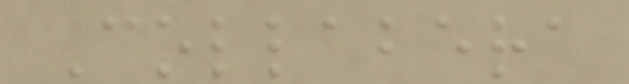Collabera
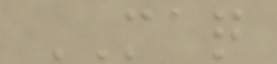MAQ
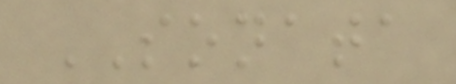SONATA
